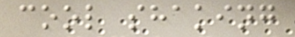cool shaking
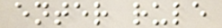enter rule
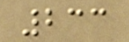233
